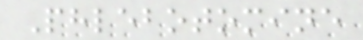Phlebotomine
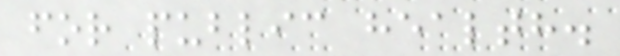for public health.
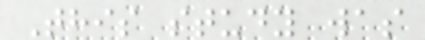This study was
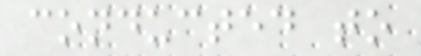conducted to
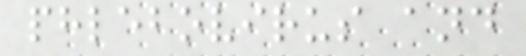phlebovirus and
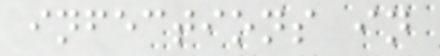infections in
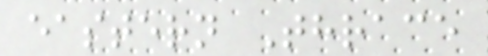eastern Thrace
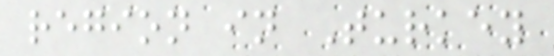region in Turkey
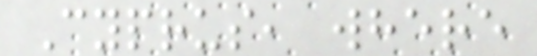Cyprus, where
